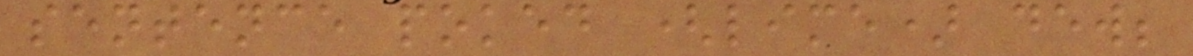sentence poked (lime) dew;
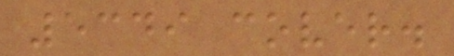5349 cover.
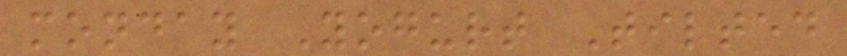monday Yogurt Tilted
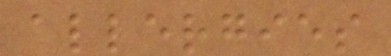allergies
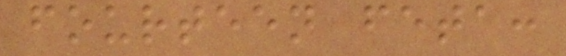fourteen feta:
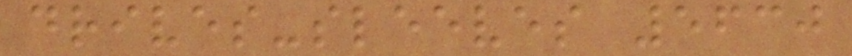drives-sleeves 5630
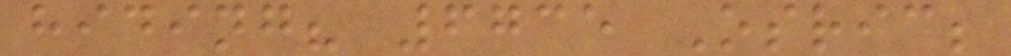hiding? 6735 Osric;
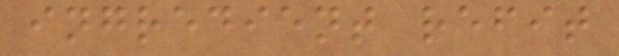ingredient refit
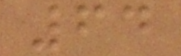64
